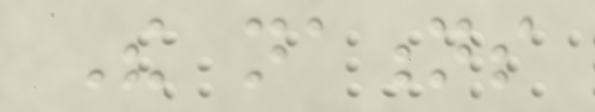The nations
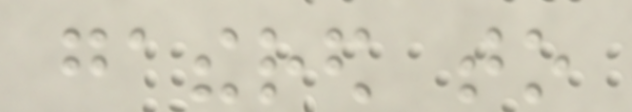gathered to
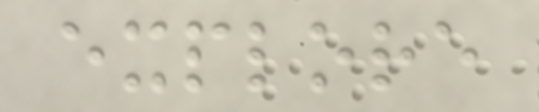explore
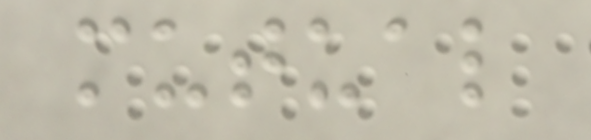mutual
